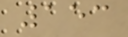153
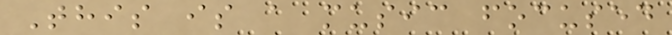This is a music focused
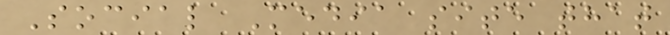Social Media site that
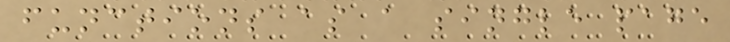functions as a single page
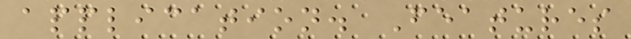application. Features
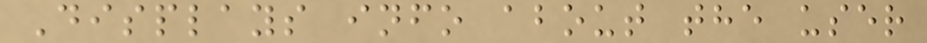Displays info about the user
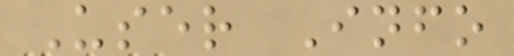User Info
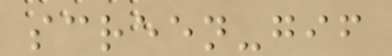screen-gif
